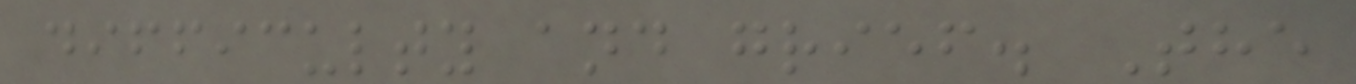difficulty and grief. The
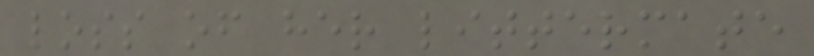loss of her littermate
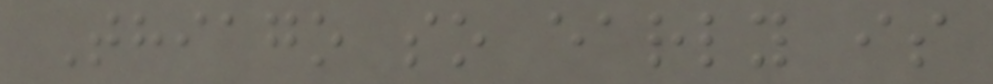Thiago so early is
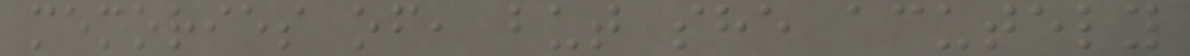memories of, but she acutely
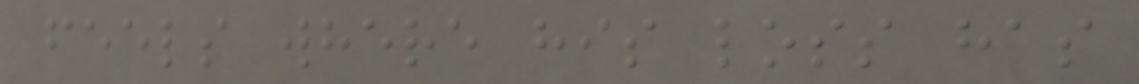feels where his loss has
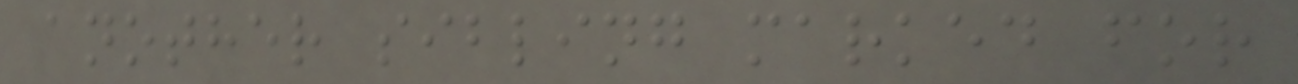another sibling marked for
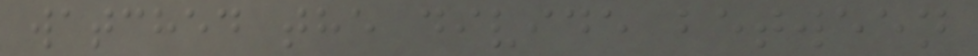watched the divide between
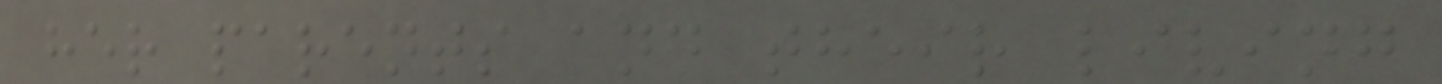her parents and their living
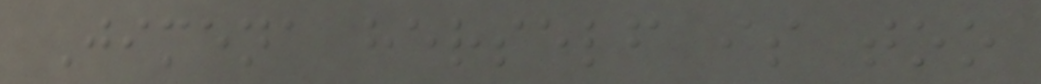Jimena herself is too
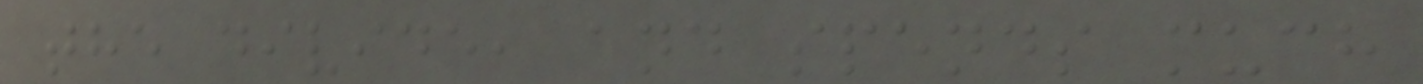the divide, and spends much
